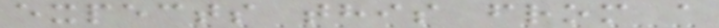expects this from a
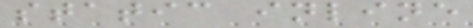static inline
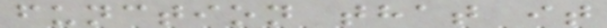function that it
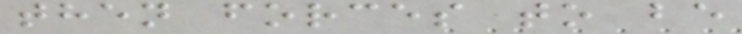then forces to be
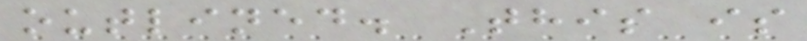outlined. This is
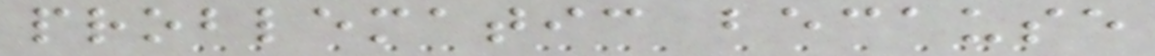problematic because
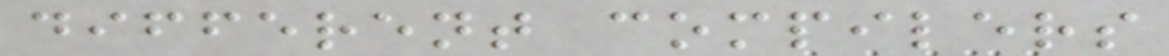different compilers
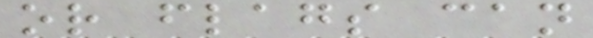or flags can
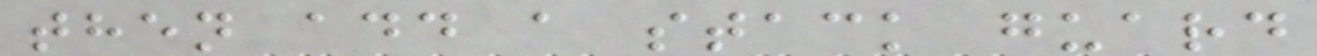then add a stack guard
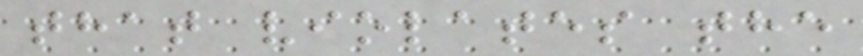that violates the
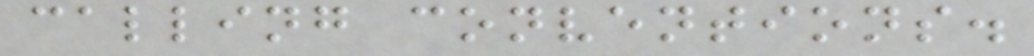calling conventions.
